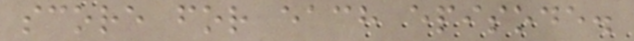score for each episode.
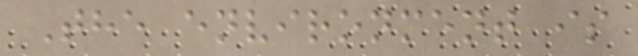The environment is
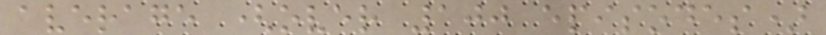average (over 100 episodes)
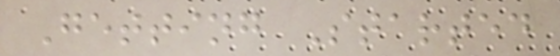Getting Started
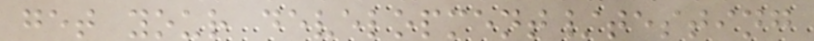get your development/testing
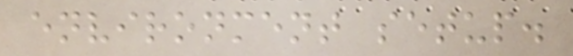environment setup.
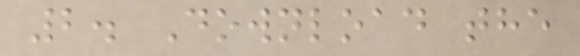2. Download the
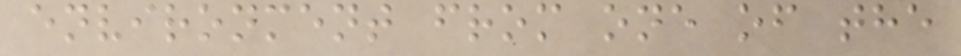environment from one of the
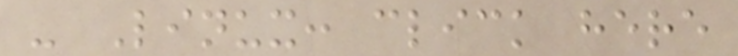- Linux: click here
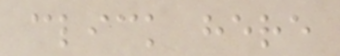click here
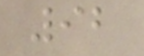92
